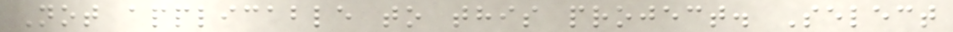Not applicable to this project. Select
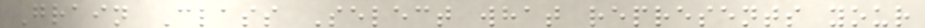Grain Class Select what represents your
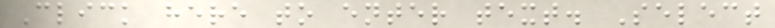Click here to enter text. Select
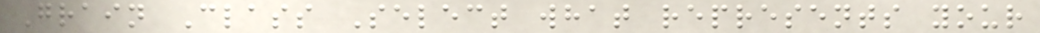Grain Class Select what represents your
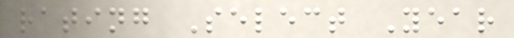rating Select Year
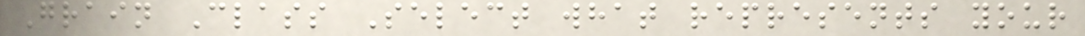Grain Class Select what represents your
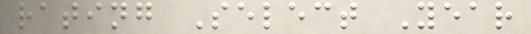rating Select Year
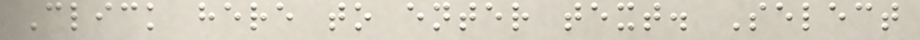Click here to enter text. Select
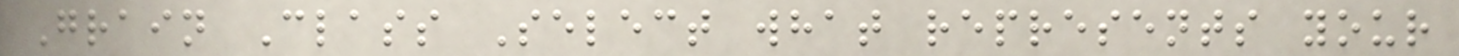Grain Class Select what represents your
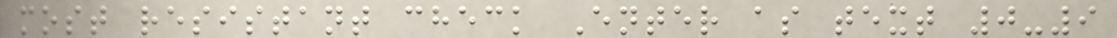most resistant check Enter as text 0-9
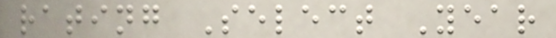rating Select Year
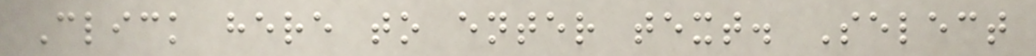Click here to enter text. Select
